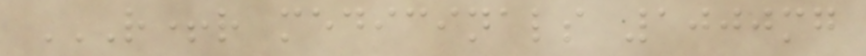R+R MEDICINALS 1000MG
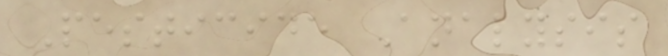Pesticide Analysis
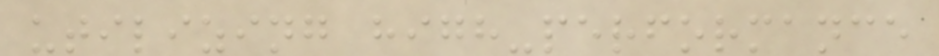utilizing high-performance
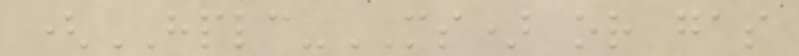(HPLC-MS) or gas
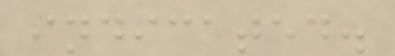indicated.
